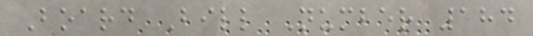Board Bill Number 184
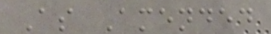As Amended
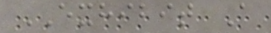EXHIBIT A
